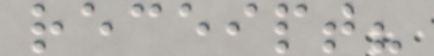receipt?
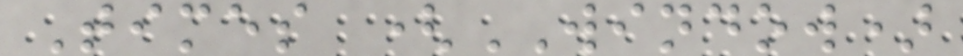Times (WINDOW)
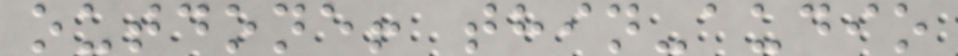outdone! thin-audio
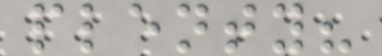plenty?
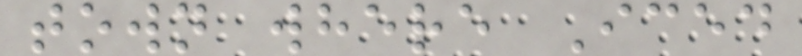town where Iced
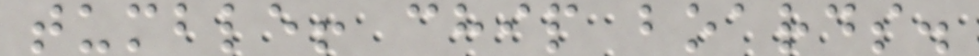tumble! chip boards.
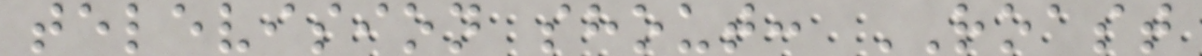television shout: ROAST
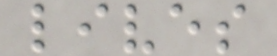lives
